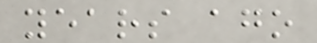years ago
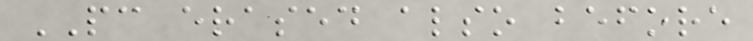PC erased also before
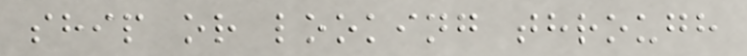ship or looking through
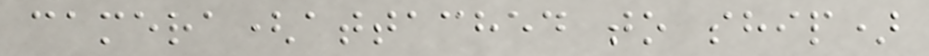camera(attached to ship)
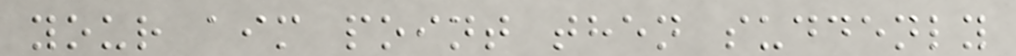your aim point then suddenly
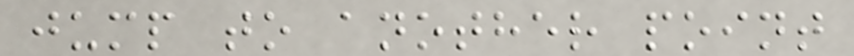jump to another point
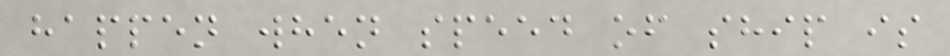happen when speed of ship is
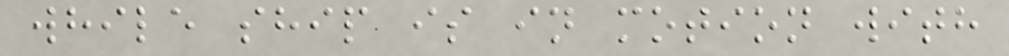while ship is in motion with
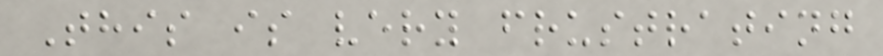This is very frustrating
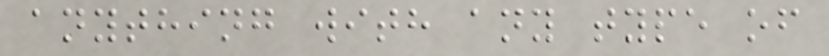anything with any type of
